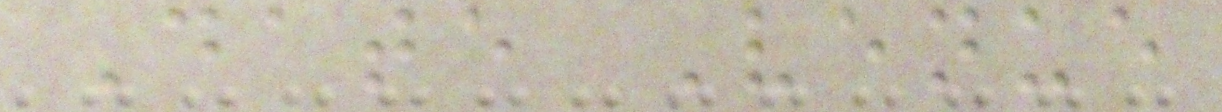Date Venue
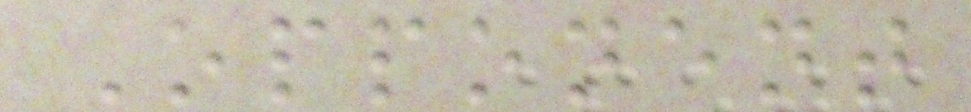Opponent
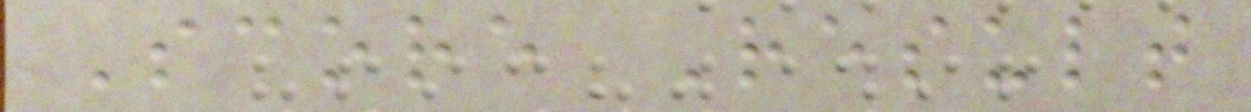Score Result
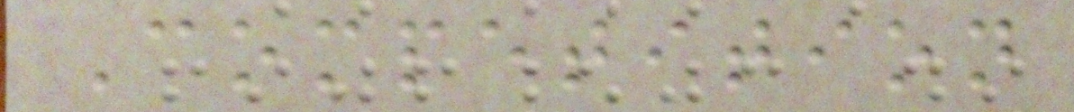Competition
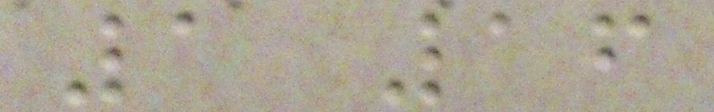1 16
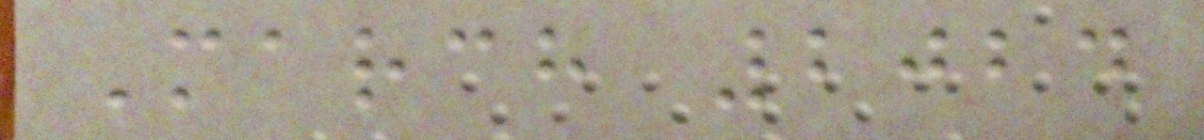March 2024
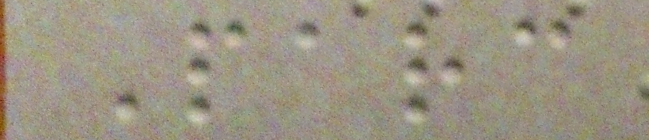Parc
